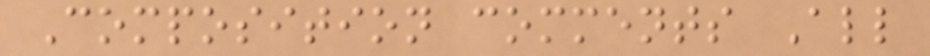Composition comments All
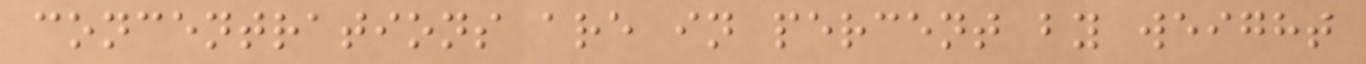concentrations are in percent by weight
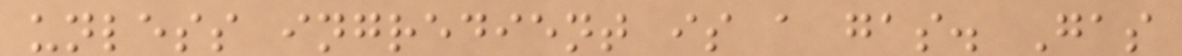unless ingredient is a gas. Gas
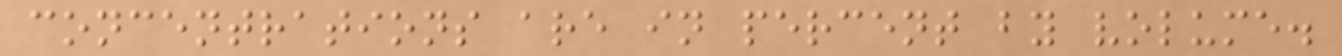concentrations are in percent by volume.
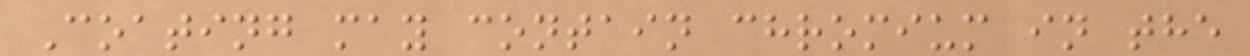Coating may contain chromium in the
